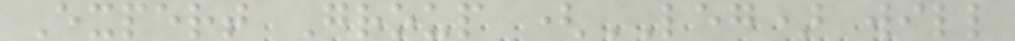Expert Group (LEG) will
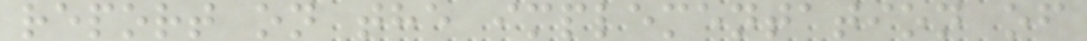report on the implementation of
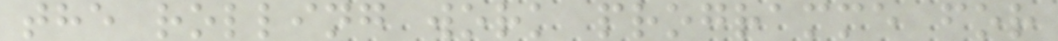the rolling work programme for
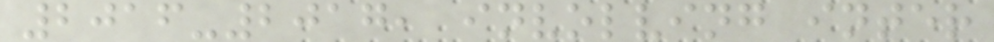2016-2017, involving inter
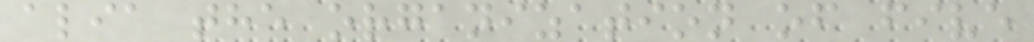alia the organization of five
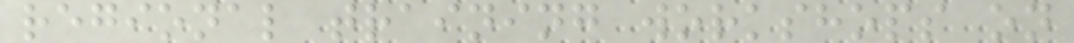regional training workshops on
